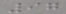97
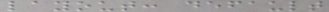layout: default
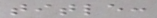title:
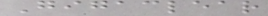Gigaclear
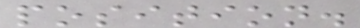position.
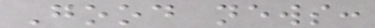Good news:
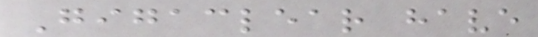Gigaclear have
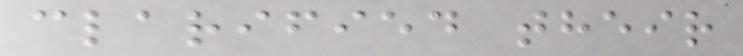clarified their
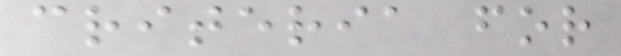criteria for
